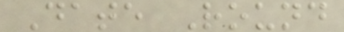Date Round
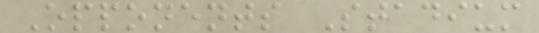Opponents Stadium
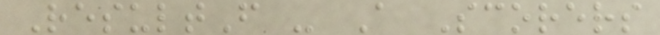ResultF - A Scorers
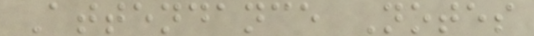Attendance Notes
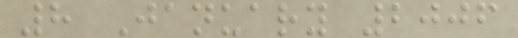8 January 2006
